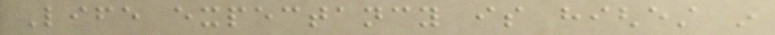Life expectancy is highest in
